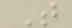T
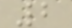2
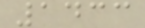1433
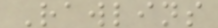Rawlins
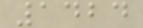1424
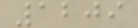1209
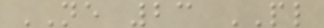NE 23 PL
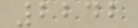2242
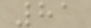81
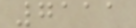7111
